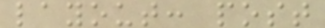layout: post
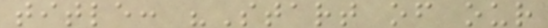title: "Start of our
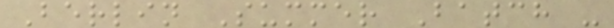Berlin Summer Batch -
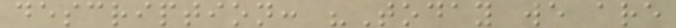description: "Today we are
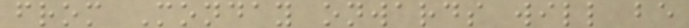from Monday onwards will be
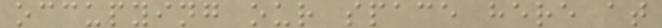occupying our space here at
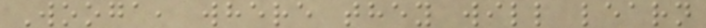Wooga, where they will learn
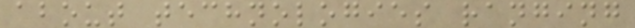about technologies ranging
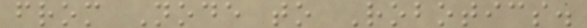from Node to Robotics.
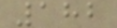182
